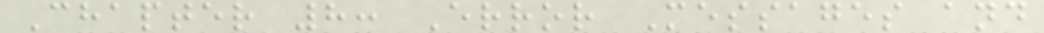Chapter 8: Error Messages and
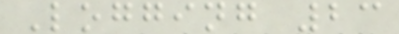Logging 23
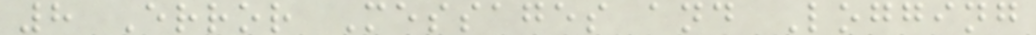8 Error Messages and Logging
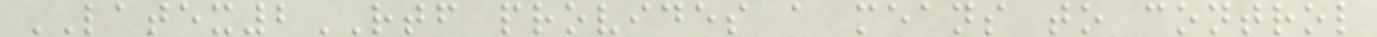LATEX2RTF provides a means to control
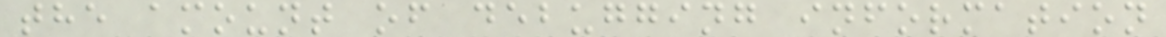the amount of debugging information
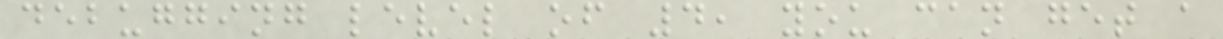debugging level of 4, you can get a
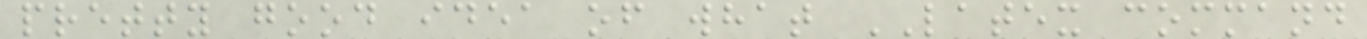pretty good idea of what LATEX command
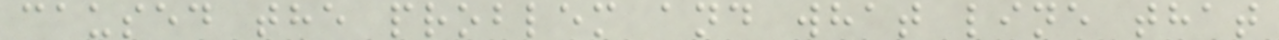caused the problem and what line that
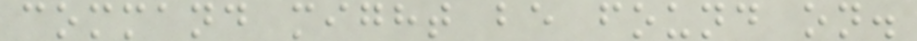command might be found on.
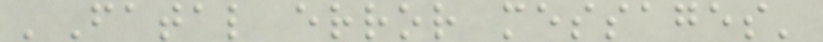'Fatal error messages'
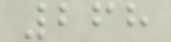268
